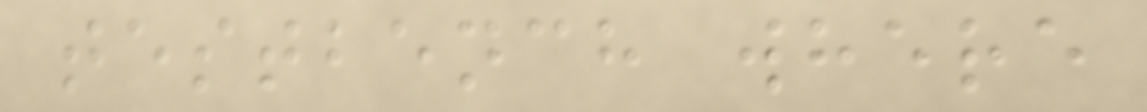testbench where
